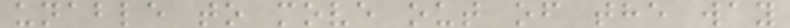unable to move out of the way
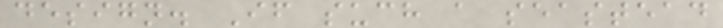design. If such a seastead
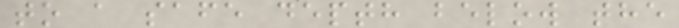to a safe depth below the
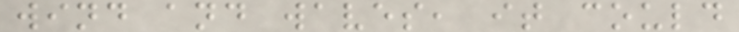wind and waves, it could
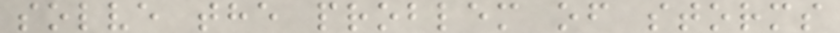solve the problem of storms
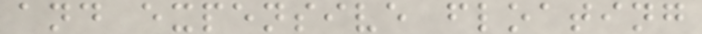and expensive floating
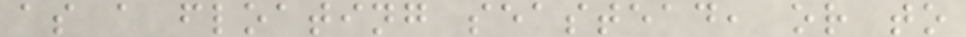as a floating seastead, or to
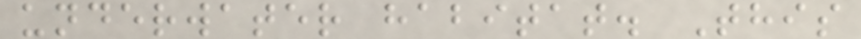underwater habitat. This
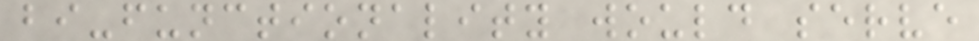bi-functionality would serve
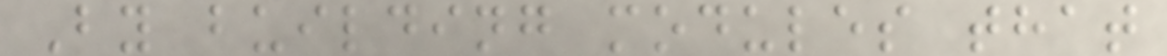By building modules that
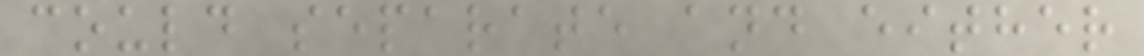could separate and either
